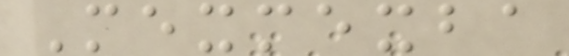Mexmexba
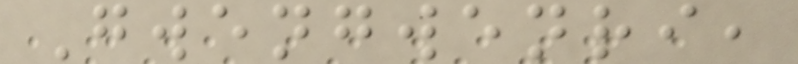Gwengwenri,
